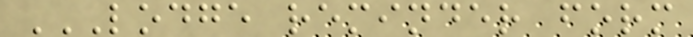LODGE REMINDER FORM
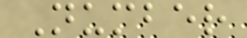Number
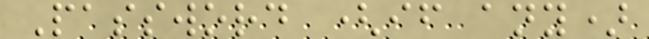Password (if any)
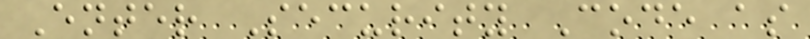Enter Security Code as
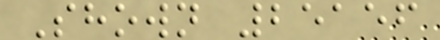Shown 25156
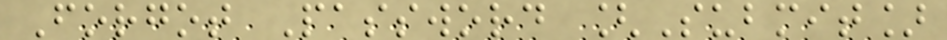Forgot Password [Submit]
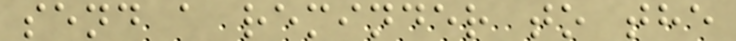send a reminder to the
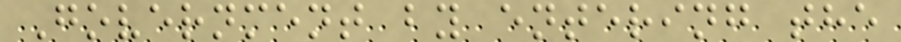Government by entering the
